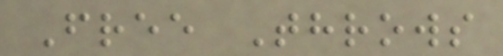Free Throws
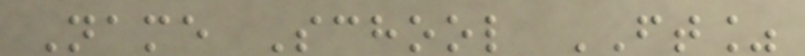Name School FT%
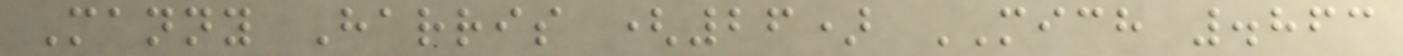Manny Harris (26) MICH .863
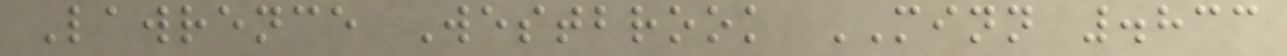Lawrence Westbrook MINN .833
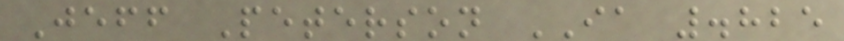Jeff Peterson IA .825
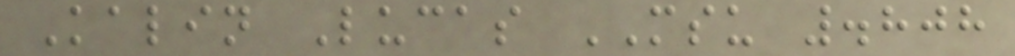Kalin Lucas MSU .808
